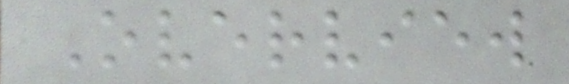Overview
